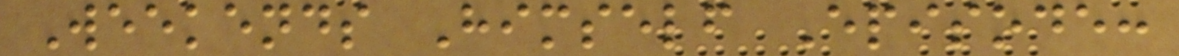Weekends Himself Episode:
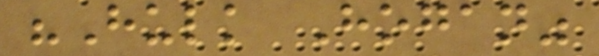"Hulk Hogan"
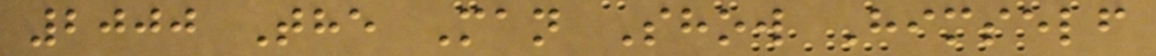2000 The Man Show Himself
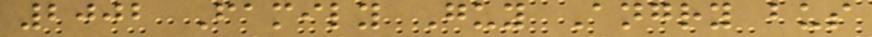2002 Family Guy Angry bus
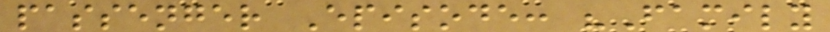passenger Episode: "Family
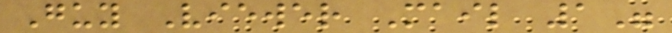Guy Viewer Mail 1"
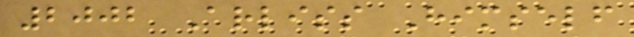2002 Arliss Himself
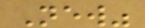New"
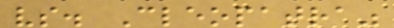vs. Cleopatra"
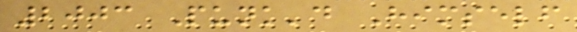2003 Punk'd Himself
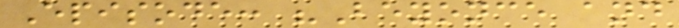Episode: "Beyonce and
